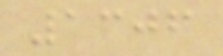1306
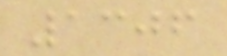1306
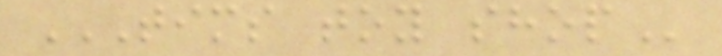TIMS TOY SHOP
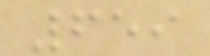659
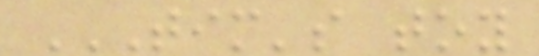TIM'S TOY
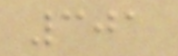301
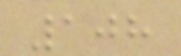108
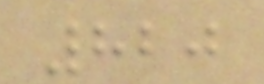820
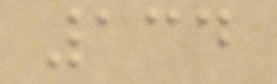134
